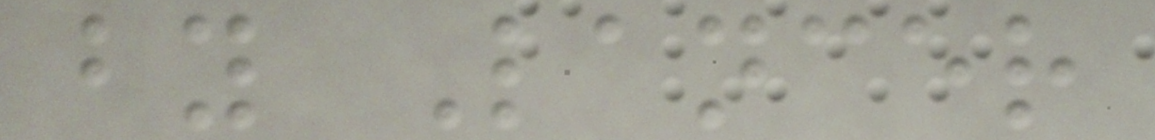by Lancer
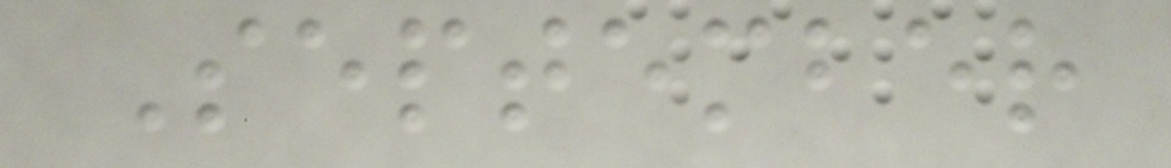September
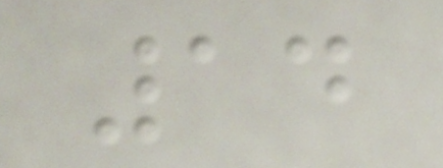14
